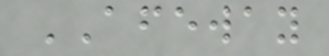AFEWAY
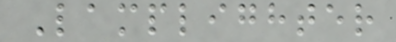Lamplighter
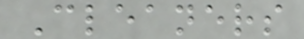Cleaners
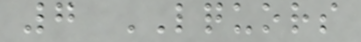7 LQUORS
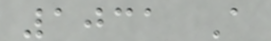1031 A
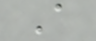A
